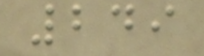249
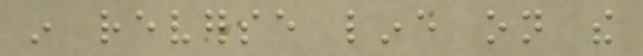in reverse line on the
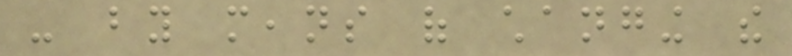- by means of changing the
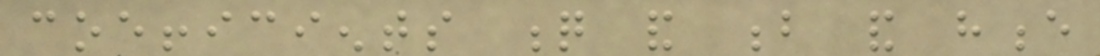coefficients q and b and hence
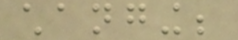changing;
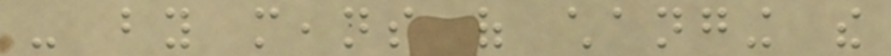- by means of changing the
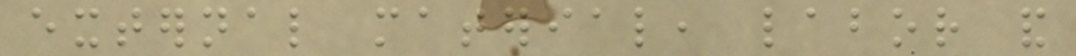external material, labor and
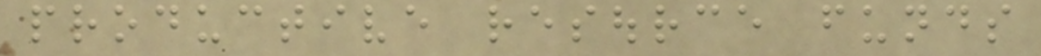productive resource funds
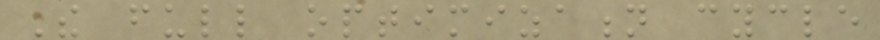The full optimization cycle
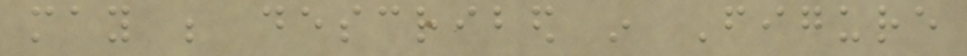may be described in Figure
